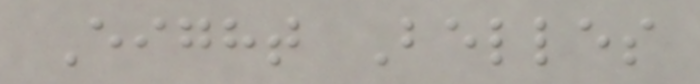Eight Belles
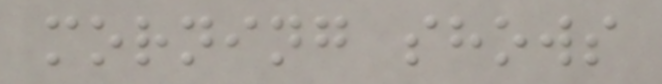morning shows
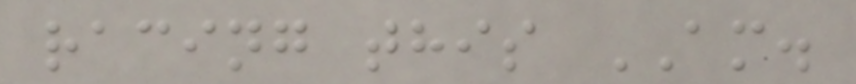racing this AM.
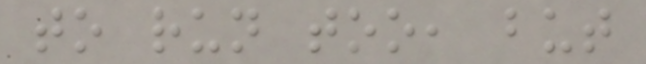to run too, but
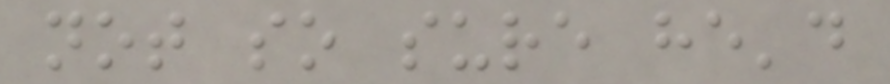not so sure he'd
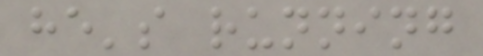he's running
